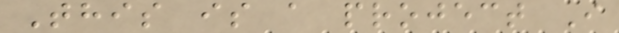This is a project I
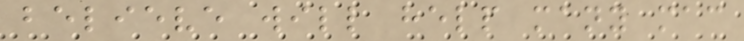believe will help many mac
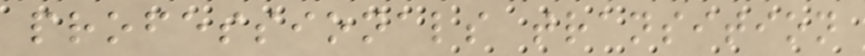professionals transition
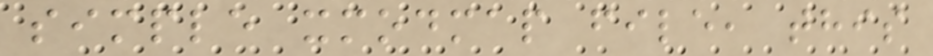simple xmodmap file, this
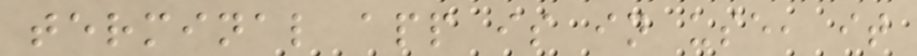terminal app is in use, it
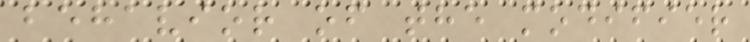behavior of the modifier
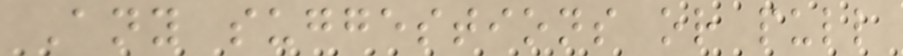Any suggestions or pull
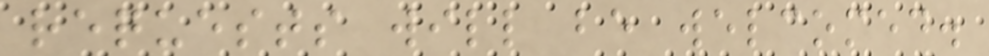requests will be welcomed.
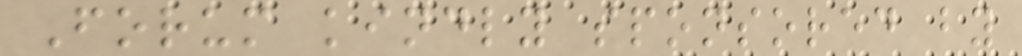Forum kindly sponsored by
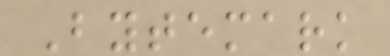Bytemark
